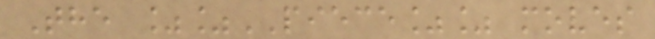The %%PIECE%% moves
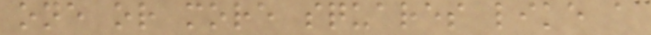one or more squares like a
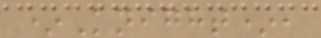*Knight*,
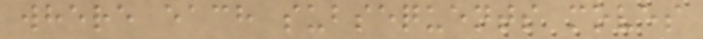where each subsequents moves
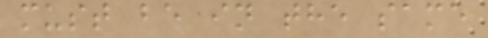must be in the same
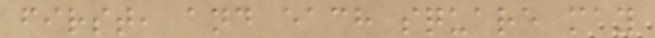first, and each square may
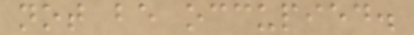not be occupied.
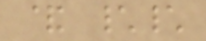& \\
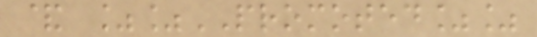& %%PROMOTED%%
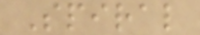Spiral
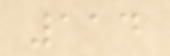114
